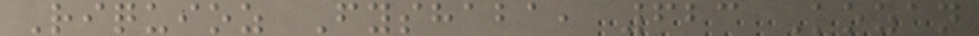Riquioz Fyshaba, 623 Kozan
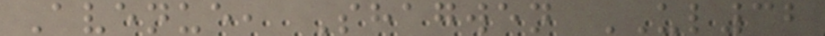Avenue, Shagwen UL32
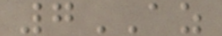7AZ
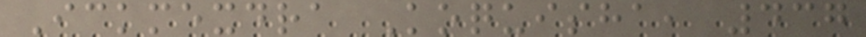Ickmexdra Koquisha, 437
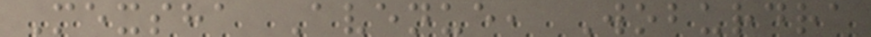Mexsha Avenue, Woburdra
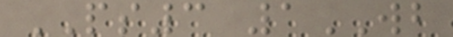PS3 1WB
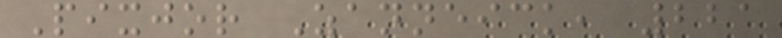Pixjor Zanneick, 221
